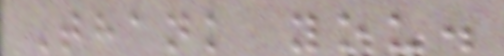Thank you.
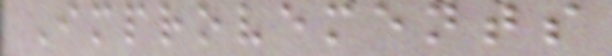Improvements
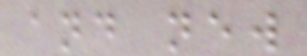and new
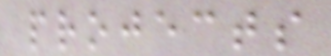projects
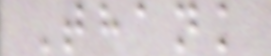Thank
